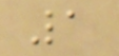1
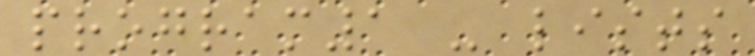program1 - lists
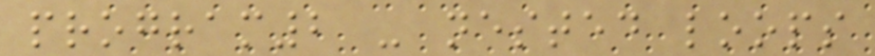program2 - nested loops
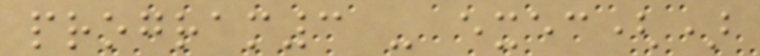program3 - exec()
